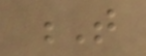T
